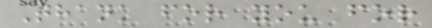Thank for you for
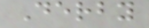Derby
